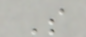S
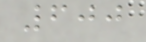600
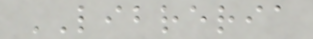LIBRERIA
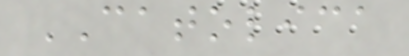CATOLICA
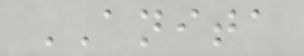ANITA
